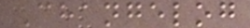Changelog
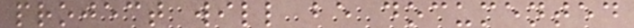project will be documented
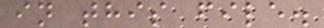in this file.
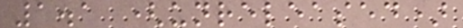1.1 (unreleased)
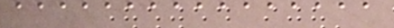aaaaaaaaaaaaaaaa
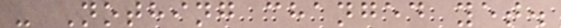- Nothing changed yet.
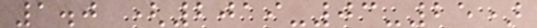1.0 (2019-03-25)
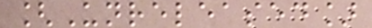[Unreleased]
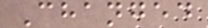Changed
